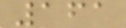161
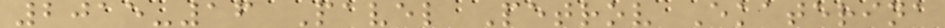2015-16 Pavel Petrov Ekaterina
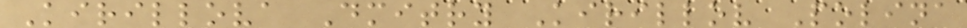Kirillova Dmitry Kirillov Polina
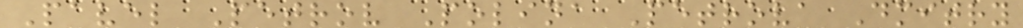Pavel Petrov Polina Petrova Dmitry
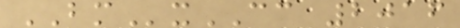BMxCC 2016
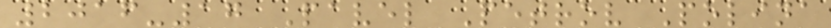2016-17 Pavel Petrov Polina
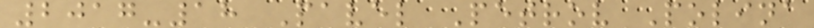2017-18 Pavel Petrov Polina
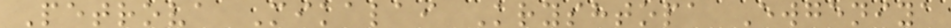Petrova Mikalai Kryshtopa Ewgeniya
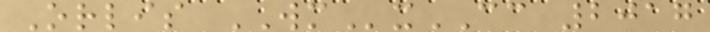Orlis WMxCC 2017
